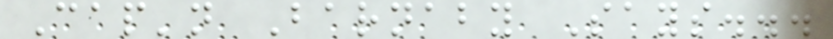Cap'n Barnaby Says...
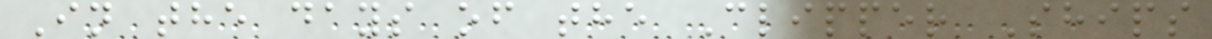In the days of the Clipper Ships
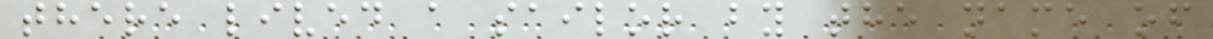there lived a sailor by the name of
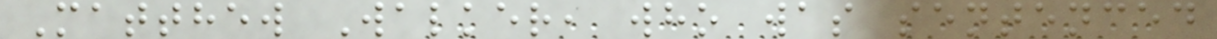Matthew Walker, who was sentenced
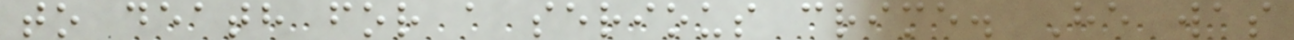to death for a serious crime. He was
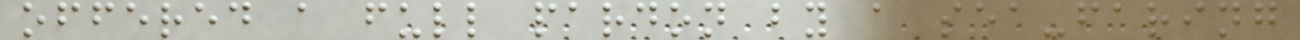offered a full pardon by a sea-faring
